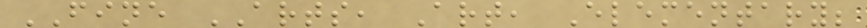FINE ARTS, Art, Elementary;
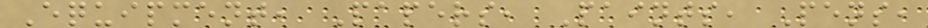Equipment, Papers, Paints, Pens,
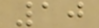10
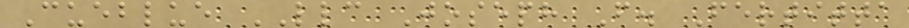Cueblue LLC Joseph F. Fertitta
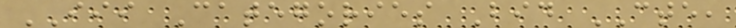III Categories Bid CTE,
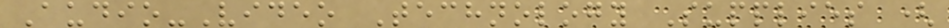Audio-Video Technology Supplies (
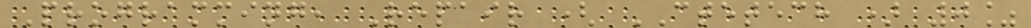Programming, Repair ( CTETECH ) 0%
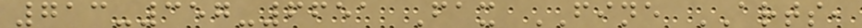713-357-6651 Fax FINE ARTS,
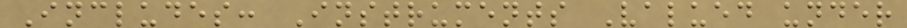Includes: Instruments Valued under
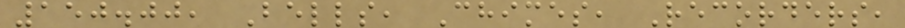150.00, Bells, Chimes, Recorders,
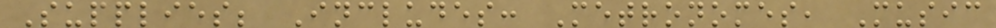Supplies; Includes: Metronomes, Music
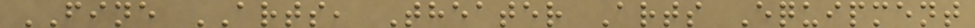FINE ARTS, Theater Arts Equipment
